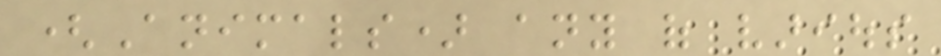(Animals) any of various
